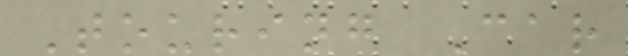Touring Car
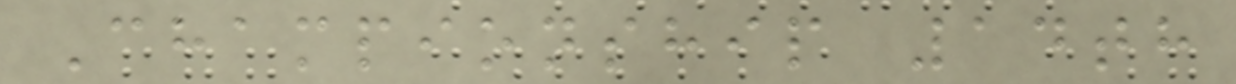Championship 14th
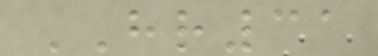HR31
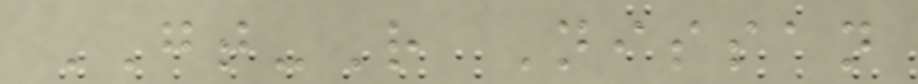GT-R Nissan
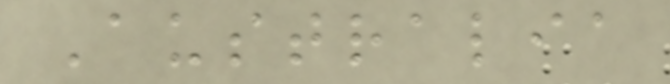Australia
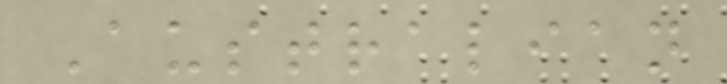Australian
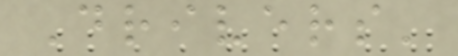Drivers'
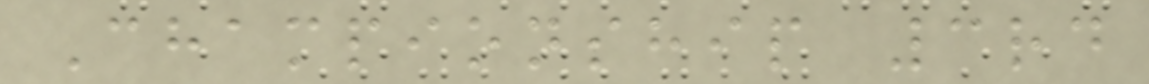Championship 3rd
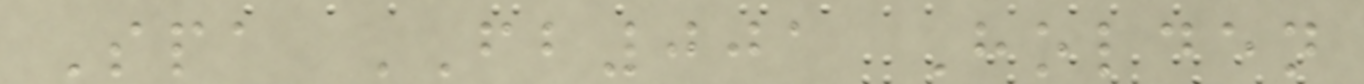Spa FB001 Holden
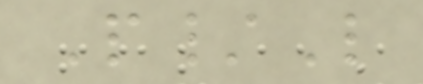P/L
